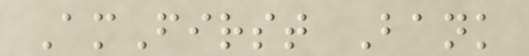AmFirst Bank
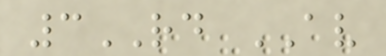3RD AV
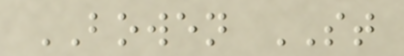BOWEN ST
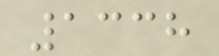1338
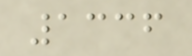1336
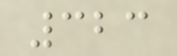323
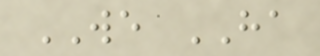WE HA
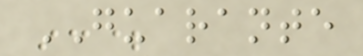GUARANTE
